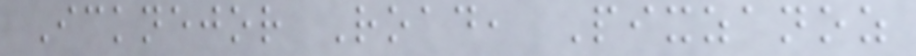Icknejor Road, Pixzanoz
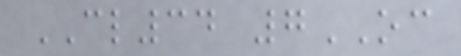CL34 7OC
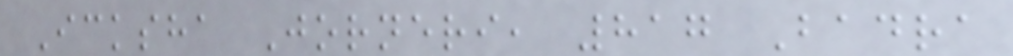Icksha Jorneri, 817 Badra
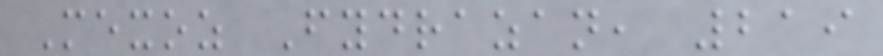Mexoz Fydrazan, 219
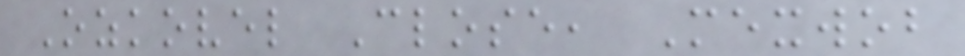Ozkovel Close, Mexwob
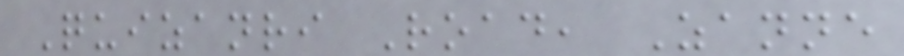Quizanri Road, Zanne
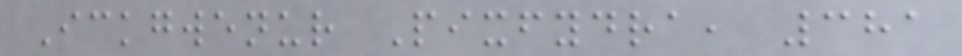Ickgwenur Pixfydra, 381
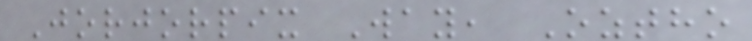Jorjorpix Way, Oztho
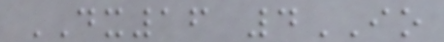DX16 4IO
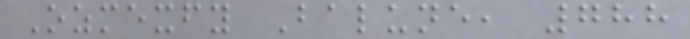Ozmexfy Balune, 788
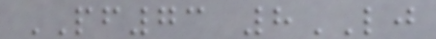PF73 8LJ
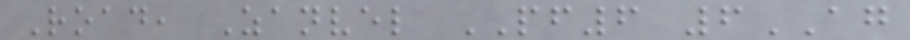Road, Zanvel PF6 6AG
